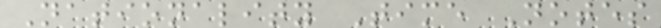Nationality Time Notes
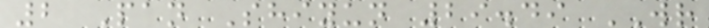2 Pan Shiyun 29.49 WR
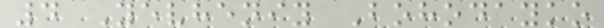4 Yevheniy Bohodayko
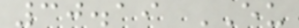30.19 EU
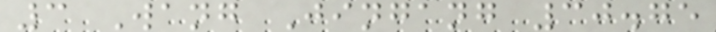3 Wang Jingang 30.75
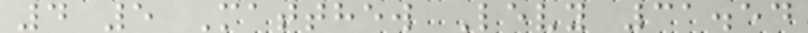4 5 Matthew Levy 31.54
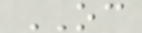OC
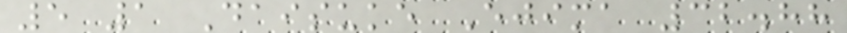5 1 Daisuke Ejima 32.88
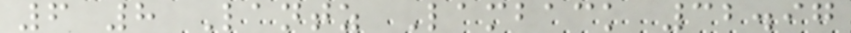6 8 Lantz Lamback 32.97
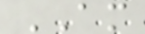AM
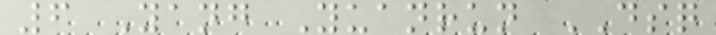6 Yang Yuanrun DSQ
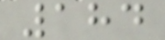184
